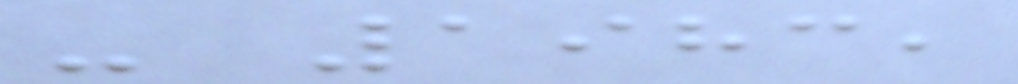- 1983,
